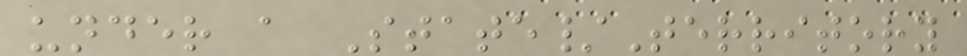under a State/Territory
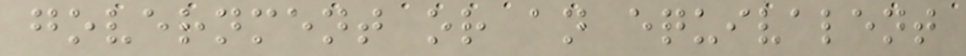government or an equivalent
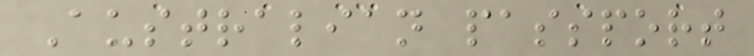Australian passport
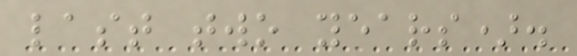last two years).
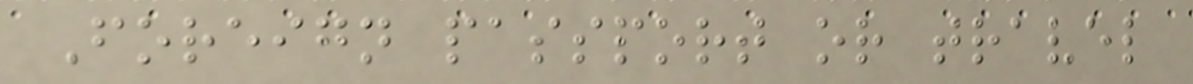Foreign passport or travel
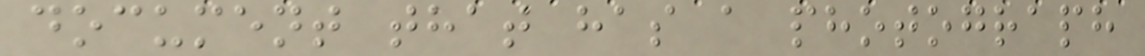document that has a photograph
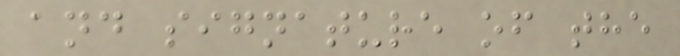and signature of the
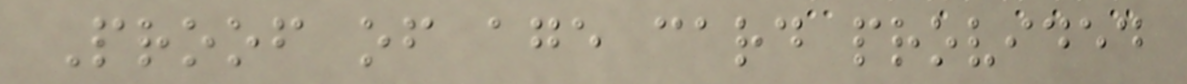Proof of age card provided
